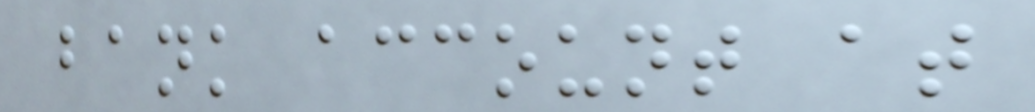bank account at
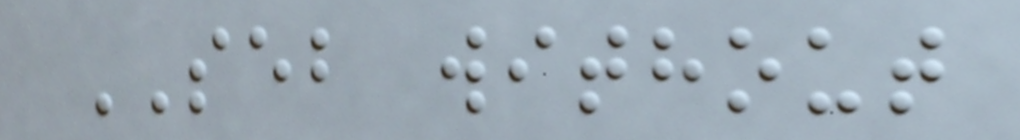SEB without
